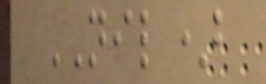NIL)
